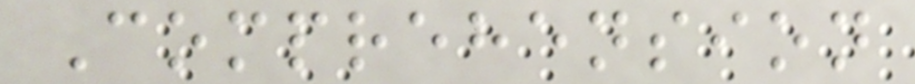Comprehension
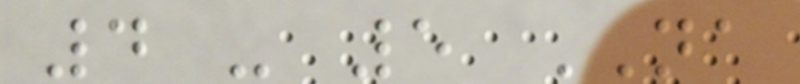4 - 5 NA
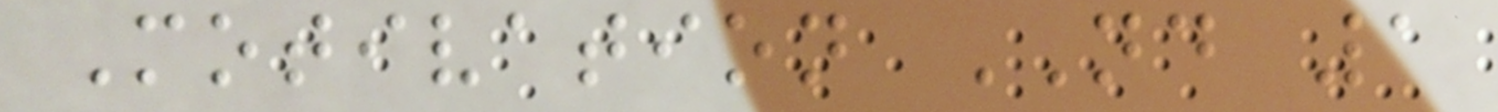Motivation ND 1
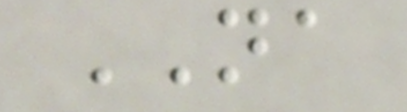NA
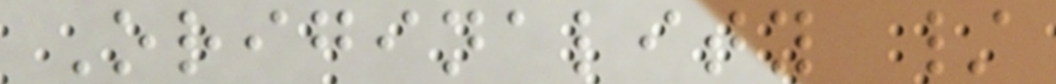Originality /
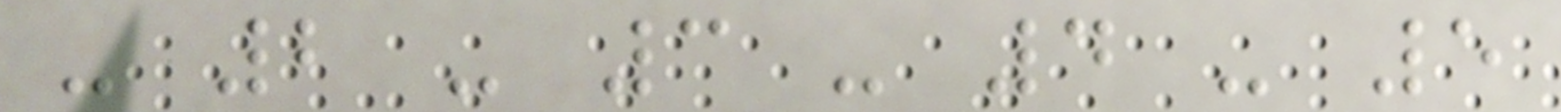- 2 - 3 - 4 - 5
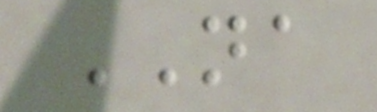NA
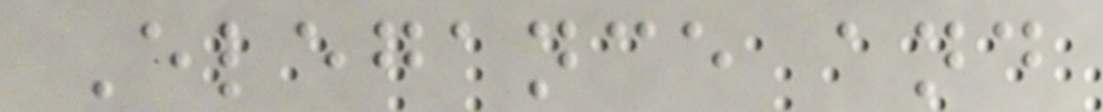Elegance and
